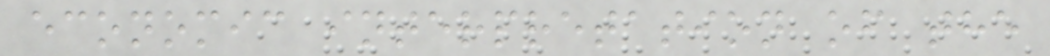economic interpretation of the
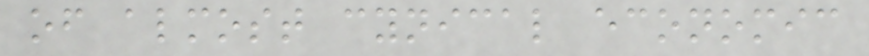of almost cynical economic
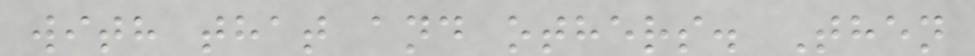with that and others. Then
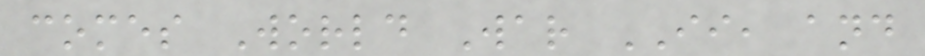comes World War II, and
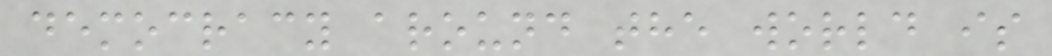democracy around the world is
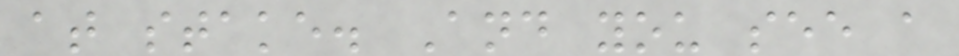at stake. And you see a
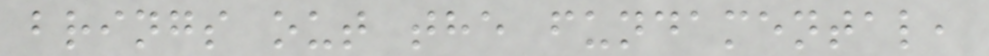brings out the fundamental,
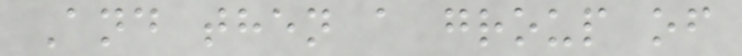And then a group of
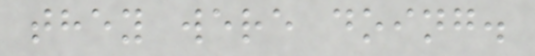they were doing.
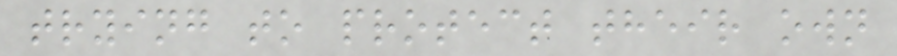trying to protect their own
